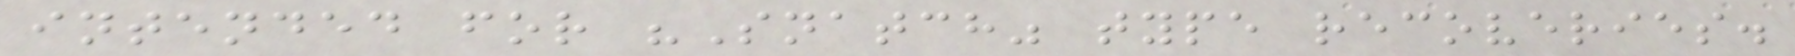intended for "Snatch" type recoveries.
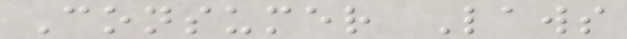Consumer Laws
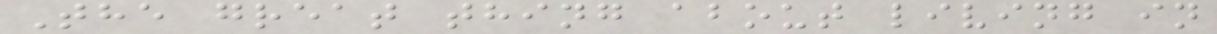The great thing about living in
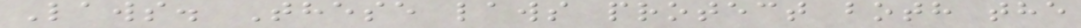Laws. These laws protect both the
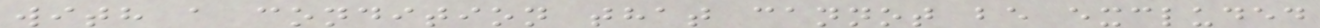with a condition that cannot be excluded
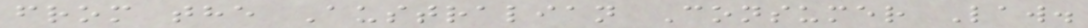from the Australian Consumer Law.
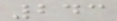243
